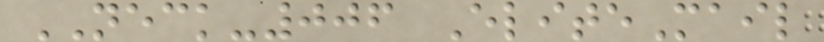NECK-006 EliteMail
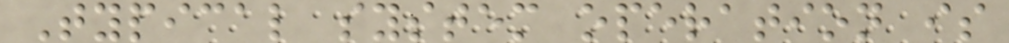Typical system operation is
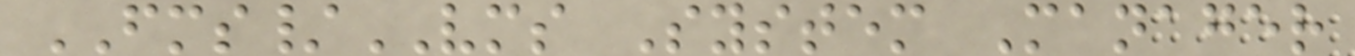FMS/VMS System Manager
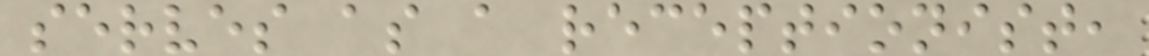serves as a receptionist,
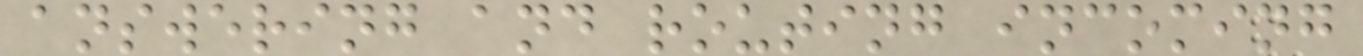answering and routing incoming
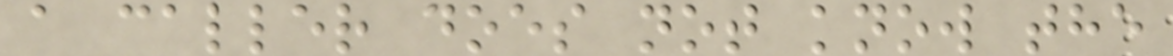a caller does not know the
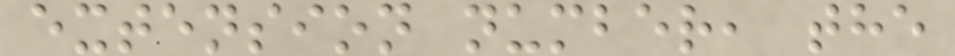extension number, the
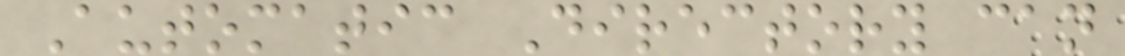Automatic Directory can
